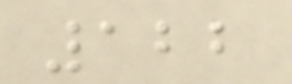122
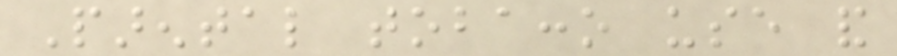Parental tobacco use and
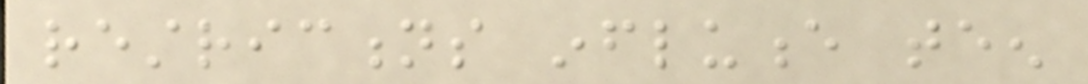restrictions influence teen
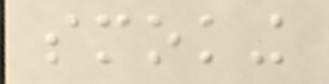smoking
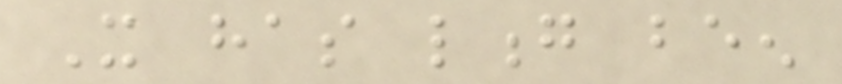It has long been
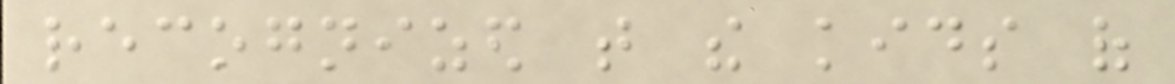recognized that the kids of
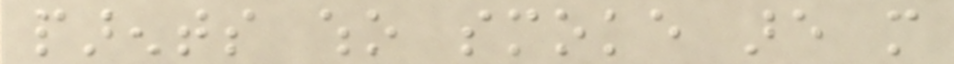parents who smoke are more
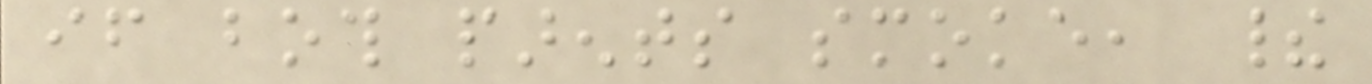if both parents smoke, their
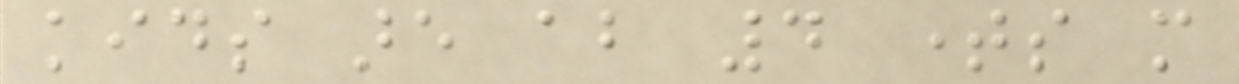kids are about 4 times more
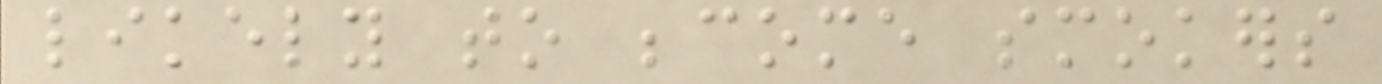likely to become smokers
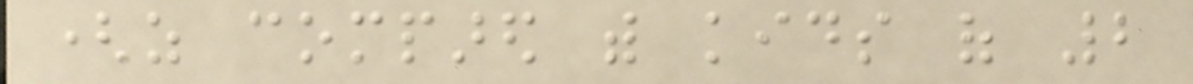(as compared with kids of 2
